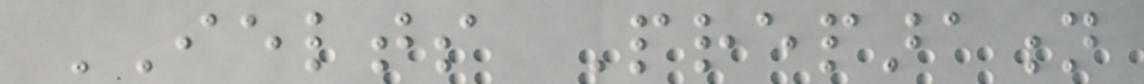IELTS Preparation
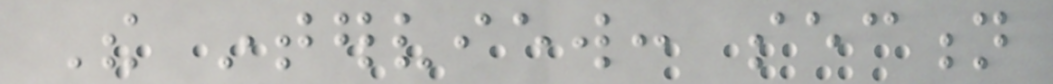The interview: section
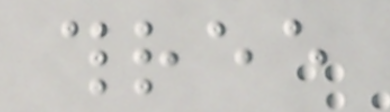three
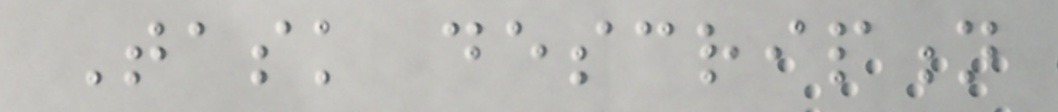Task description
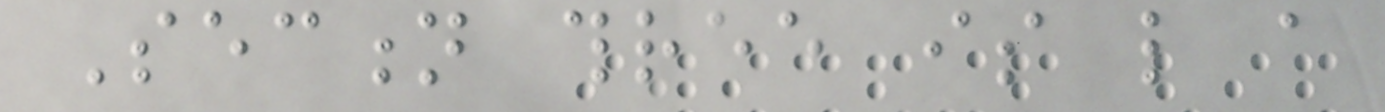Section three is like a
